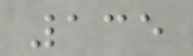135
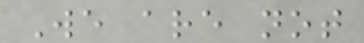We are not
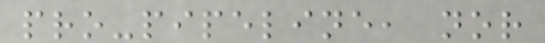pro-pipeline, nor
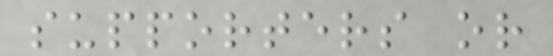supporters or
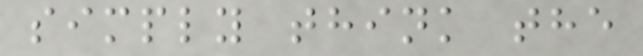simply think the
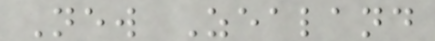New Zealand
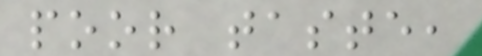poor taste,
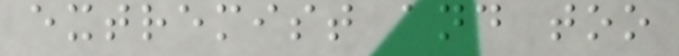extremist and too
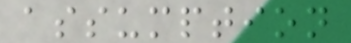assumption
